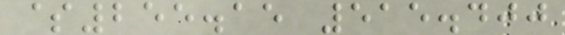$255.15 515.400
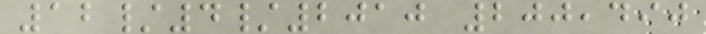12/4/2010 200,490
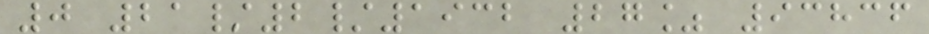0 21/2/1932 27% 93836
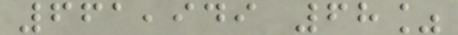661,949 68%
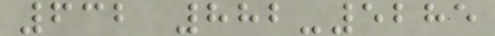632 882-5285
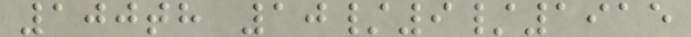100th 10/9/1915
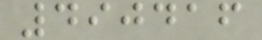490416
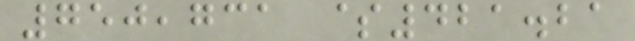750,731 $421.21
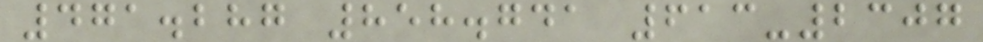471.287 858.741 613-2307
